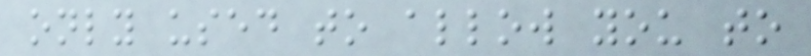only used to allow you to
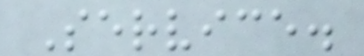Service.
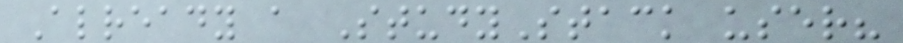Already a StudyStack user?
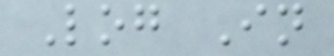Log In
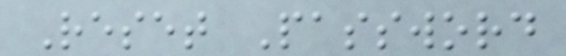Reset Password
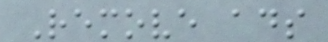Remove ads
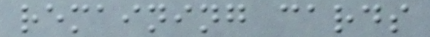remaining cards
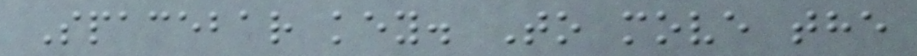Spacebar key. To move the
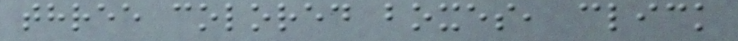three colored boxes, click
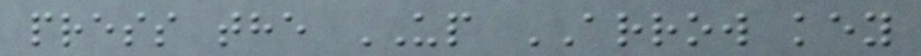press the UP ARROW key
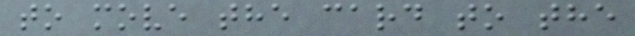to move the card to the
